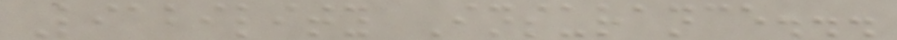Liability Insurance...
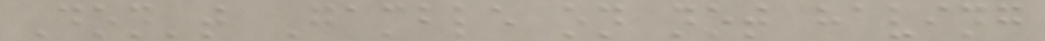Don't Gamble on not having
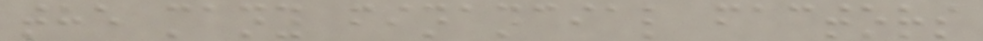the many financial factors
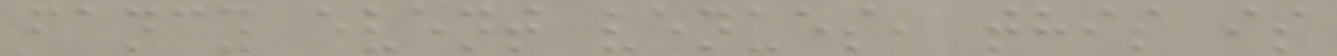fancy event venues, this is
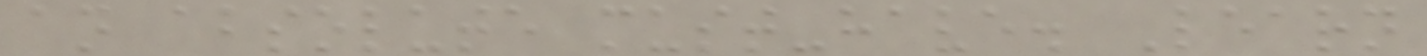an absolute must-have. Learn
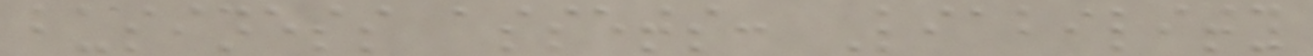business assets: Liability
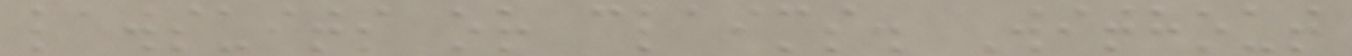lawsuits or claims. Without
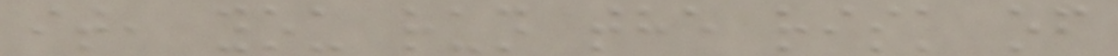it, you run the risk of
